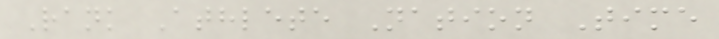Rank Athlete Nation Time
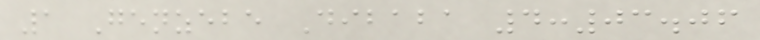1 Genzebe Dibaba 4:03.06
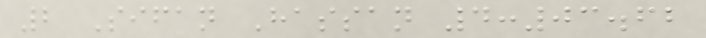2 Sifan Hassan 4:03.62
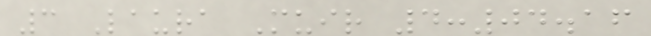3 Laura Muir 4:04.16
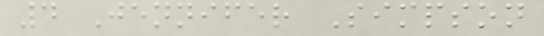4 Jennifer Simpson
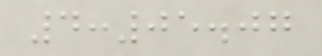4:05.07
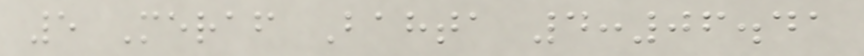5 Meraf Bahta 4:06.41
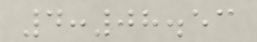4:08.53
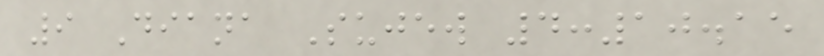9 Diana Sujew 4:10.15
